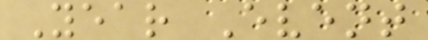Year Event
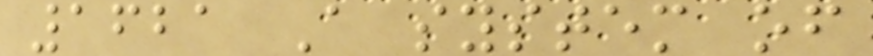1621 A system of
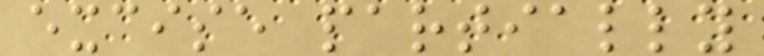excise partially
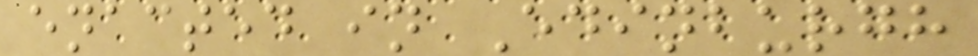enacted in Edinburgh
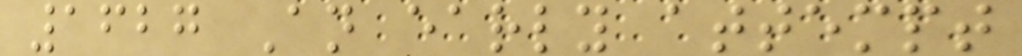1627 An early attempt
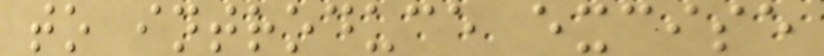to introduce excise
